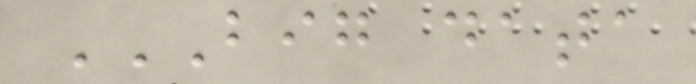BIG DATA
